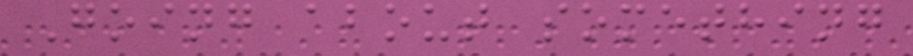Going about something
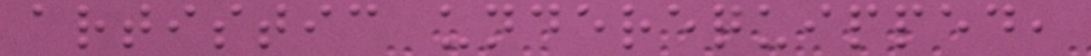artistic underequipped,
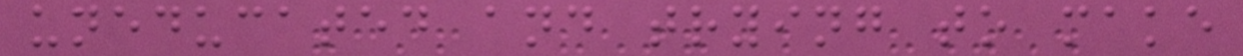uneducated and trying to make
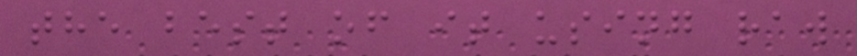the best of it using raw
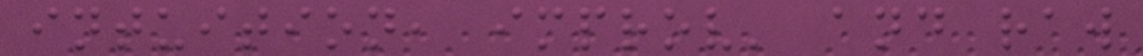intuition, improv' and raw
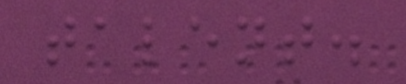talent.
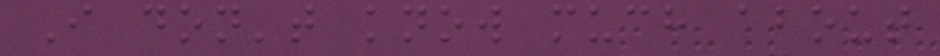I don't know much about
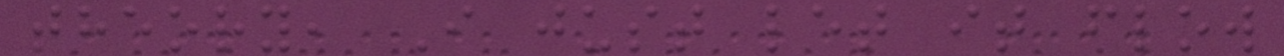theory, I just let it flow
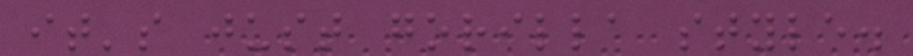it's just gorilla style.
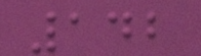142
